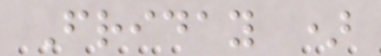Friday )
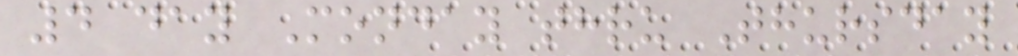4 day Monday thru Thursday
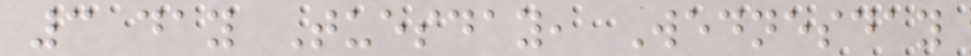3 day Tuesday, Wednesday
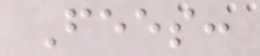Fees:
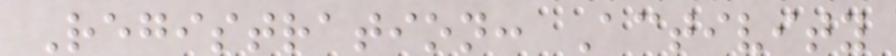Registration: Activity
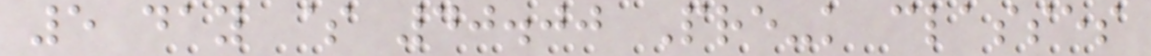5 day $ 40.00 Pre-k classes
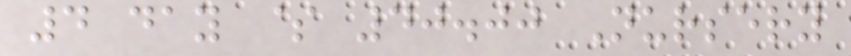4 day $ 40.00 Nursery
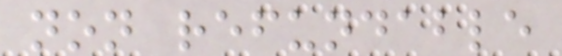non refundable
